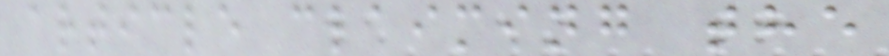article claiming the
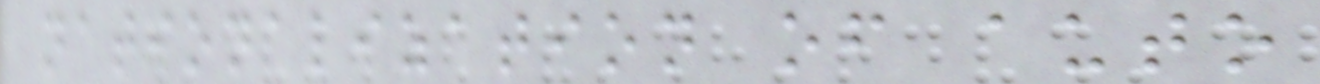nationalization of auto
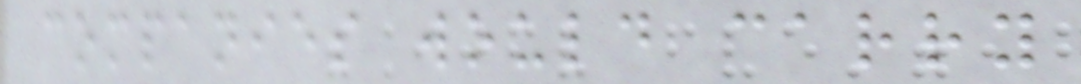companies would carry
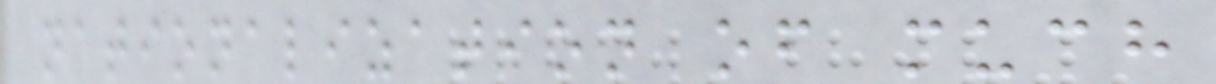nationalization of much
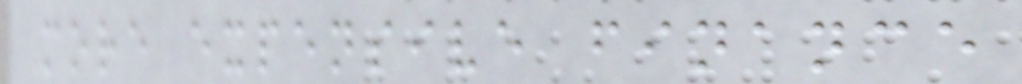more expensive finance
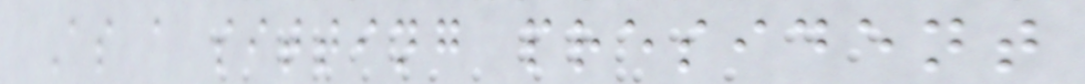As a sitting president
